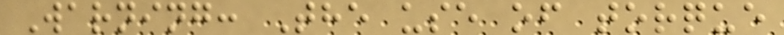Warning: The use of torque
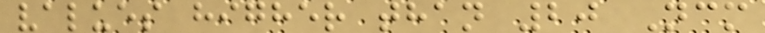values higher than 20 Ncm
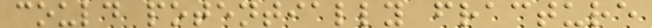could potentially fracture
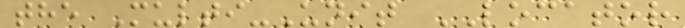the Multi-Unit LOCATOR
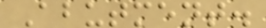Abutment.
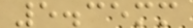5.35mm
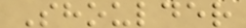Shoulder
